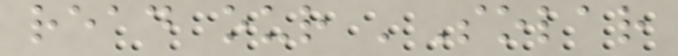read our 'Solar
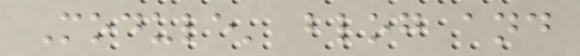Module' blog and
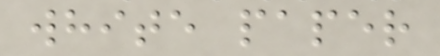white paper
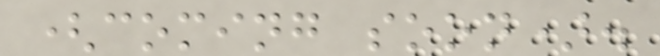(coming soon).
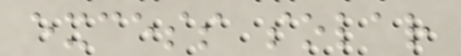excess solar
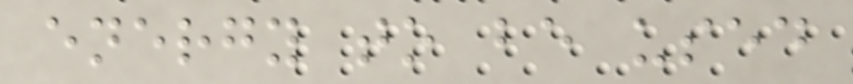energy to be used
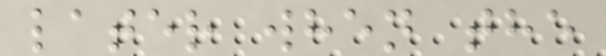later when the
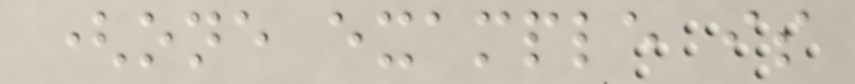(one example is
